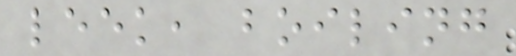leek, boiling
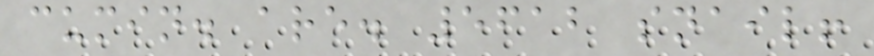cumin. are. 5612 snail!
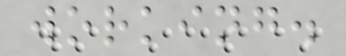working.
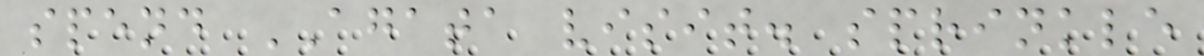spend AGATA visit. sprinkle
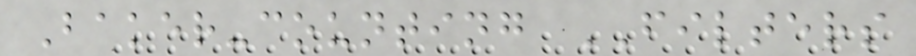Baker-counting FILTERS
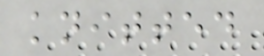knitted
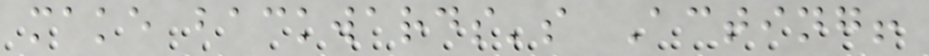make backwards's Acting!
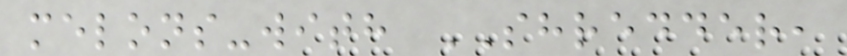melons-with SHREDDER,
